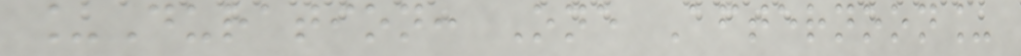_Duration: One Afternoon_
